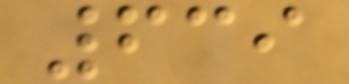639
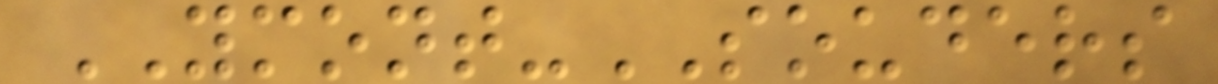YMONT-SOUDERS
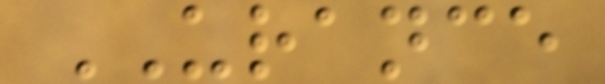URANCE
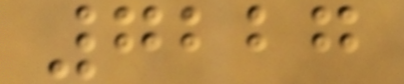7227
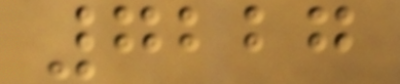7227
